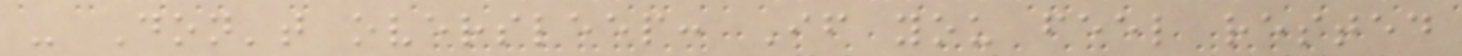- Don't oversleep: If you feel rested
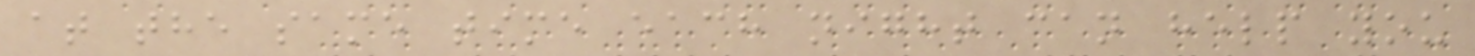at the same time each night can help you
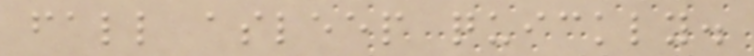fall asleep quickly.
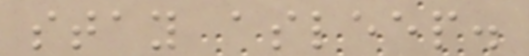stay asleep.
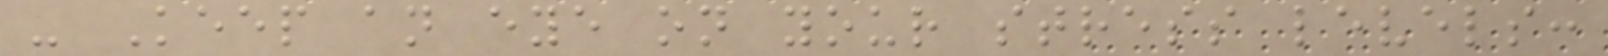- Keep an eye on your stress levels:
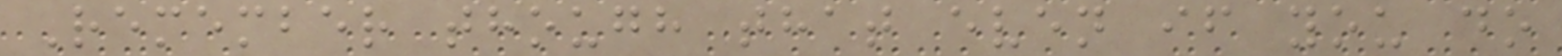Remember though that even if you do
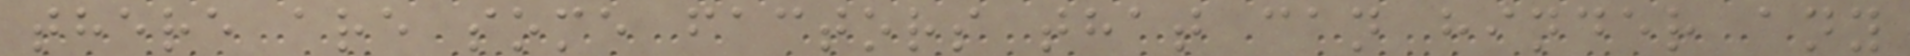there are some factors that can hinder any
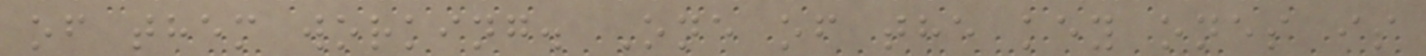of them working. One of the key ones is
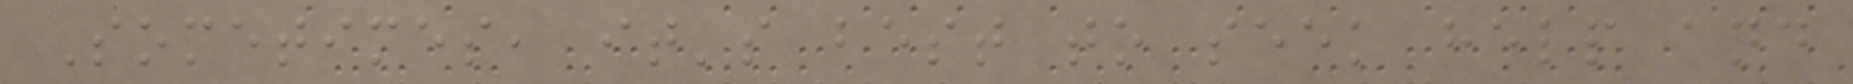Sometimes, it's best to seek help and
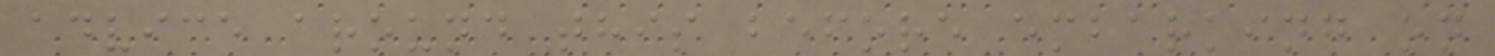advice around this before embarking on
